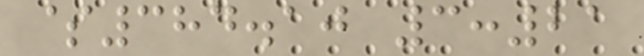$384.10 3:21
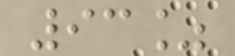93%
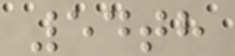54th
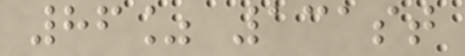86% 131st
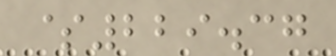$229.37
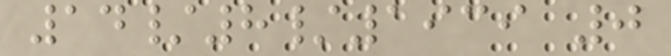14/8/1939 0
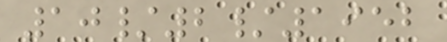10/2/1952
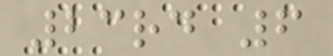23rd 6
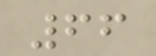66
